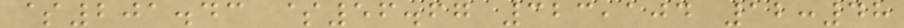$201.43 $56.67 323,104 12:48
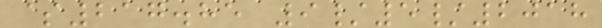$217.85 9/5/2018
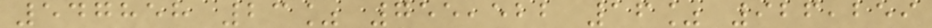547858 23% 755,522 16% 926,259
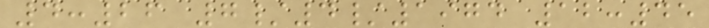4:26 7/4/1974 12:45
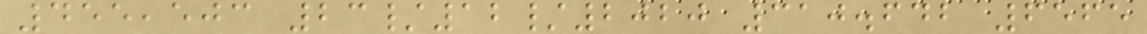455,503 23/12/2020 310.642 6565
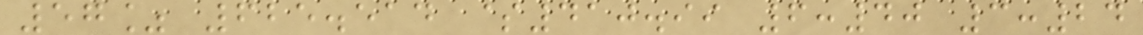57% 625.514 $410.99 6:40 3:24
